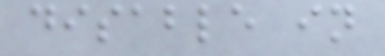disable in
